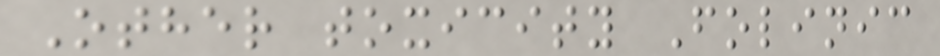Other toxicity Folinic
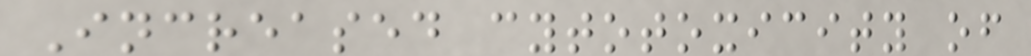Increased cytotoxicity of
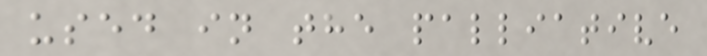used in the palliative
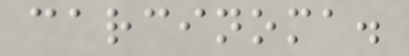carcinoma.
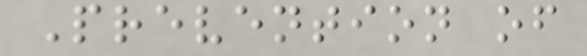Prevention of
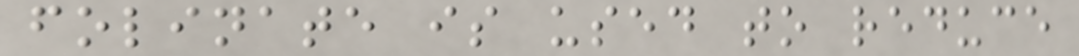folinate is used to reduce
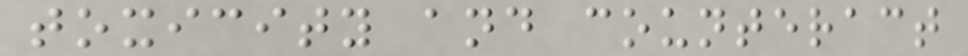toxicity and counteract
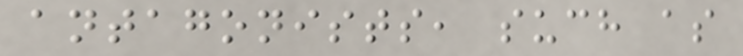antagonists, such as
